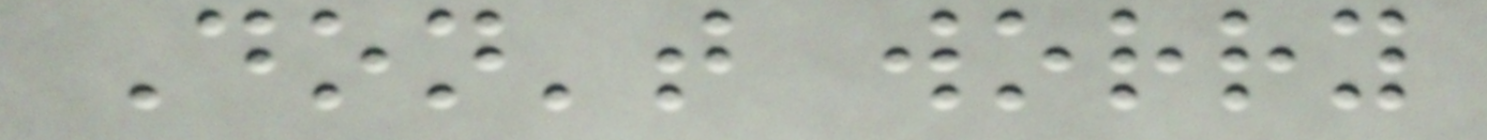Don't worry
